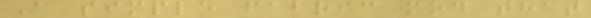A simple fabric mod that
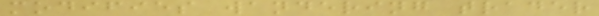modifies wandering trader
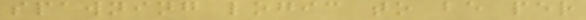spawning logic to be per
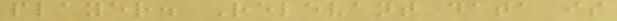player. Relevant data is
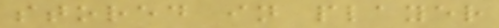stored in player
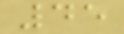45
